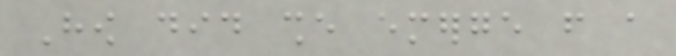How did she emerge from a
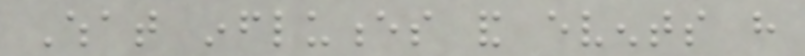What influences and events have
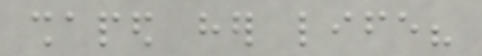shaped her life?
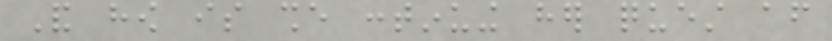And how is she continuing her quest after
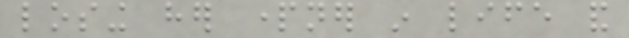losing her partner in life and
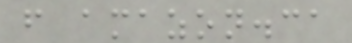from amazon.ca
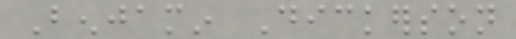Benjamin Dickerson
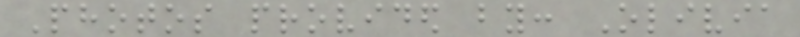Photos provided by: Olivia
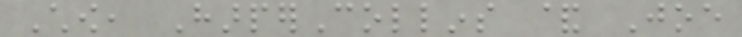Chow, HarperCollins & Joe
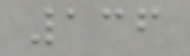136
